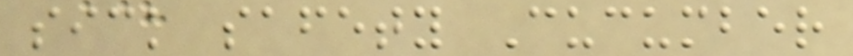sick safety Cucumber
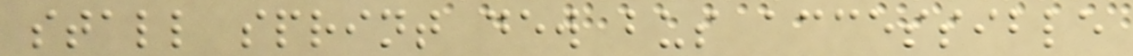stall sprint dew bus accessible
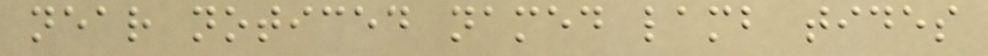near noticed named lamb tides
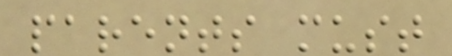parents must
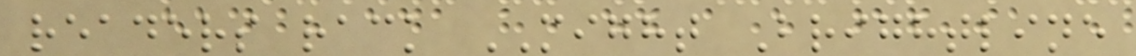readers rack MIGHT Brightline
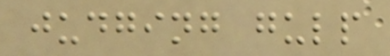judging gulp
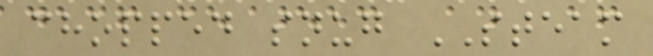chopped snug STEAM
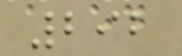292
